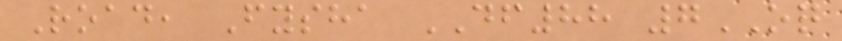Road, Fysha DF88 7OQ
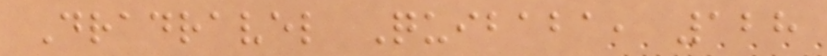Dradravel Quibaba, 128
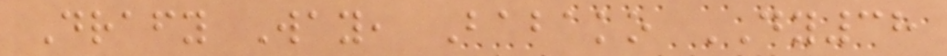Drafy Way, Babako DY38
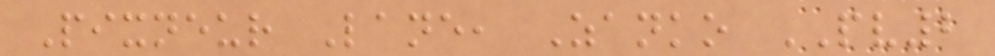Pixneur Lane, Zanko PV2
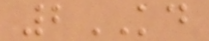2KD
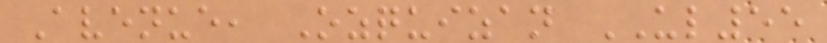Avenue, Ozquizan UL55
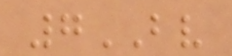7BV
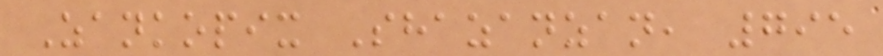Zankopix Shazanzan, 795
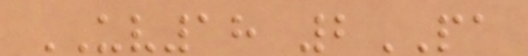UV18 2PA
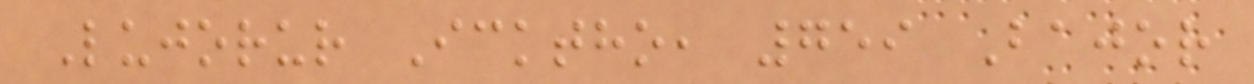Lujorur Icktho, 759 Bajor
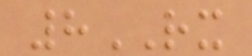8RX
